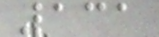131
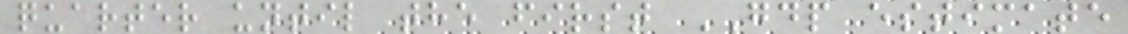quarter until the first GDP estimate
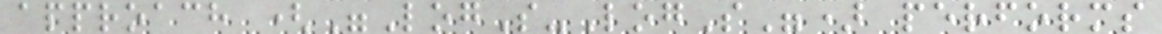approach ("LogS-LogS") performs
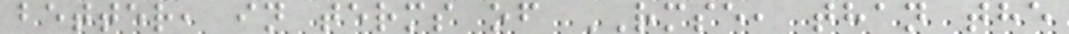better, in terms of RMSE, than the
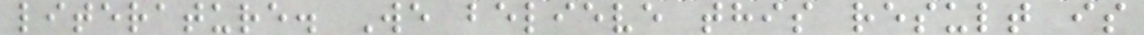literature. We believe this result is
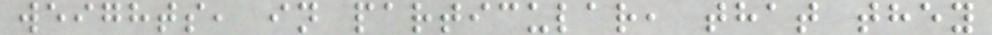weights, in particular, that they
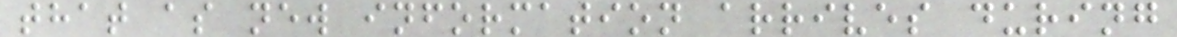that as new information arrives during
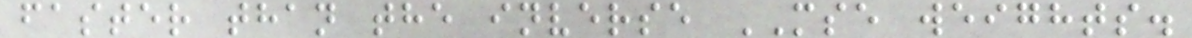faster than the inverse MSE weights.
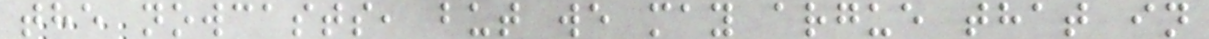the nowcasts, but we may argue that in
